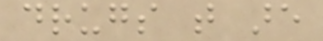drugs that are
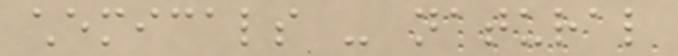chemicals - natural
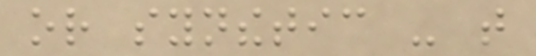or synthetic - that
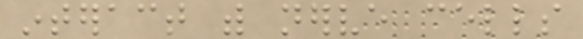interact with nerve cells
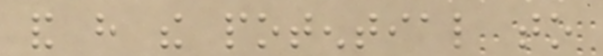and have the potential to
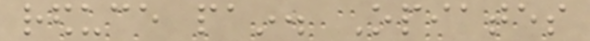reduce pain. Opiates
